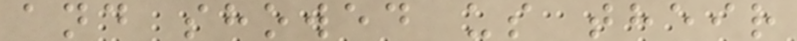and showed us their
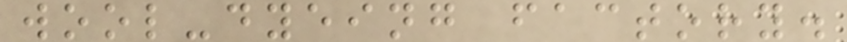wool-dyeing factory.
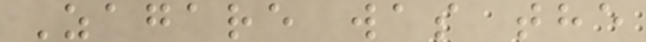Zagare was the
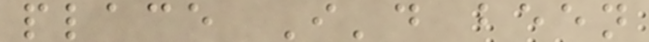place I'd been
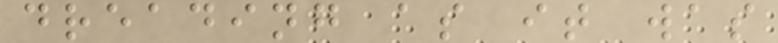dreading as it was
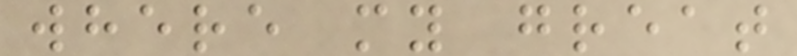where my great
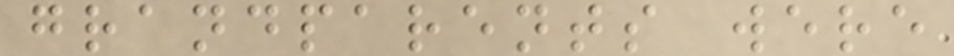grandparents were
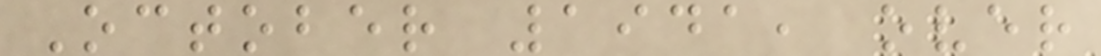October 1941, over
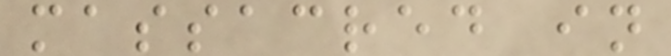massacred in
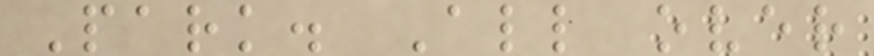Park. All over
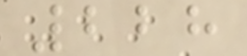228
